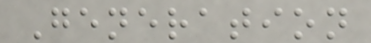Generation
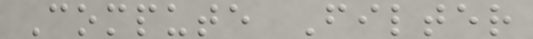Compute Filter
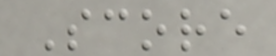Score
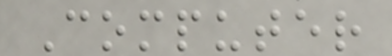Computer
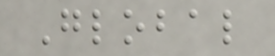Global
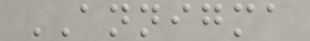ANNIGMA
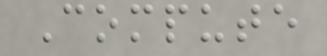Compute
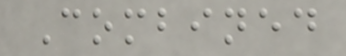Combined
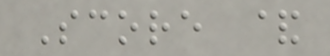Score &
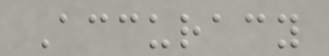Accuracy
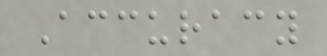Accuracy
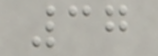37
